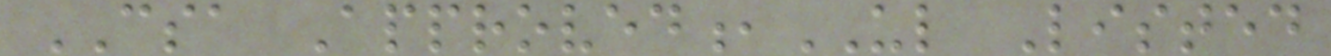CSA Approved,UL Listed
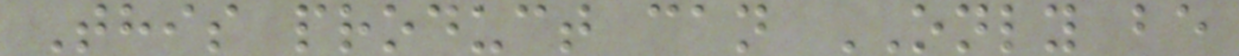This product can ONLY be
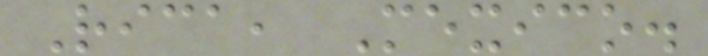Rica, Mexico.
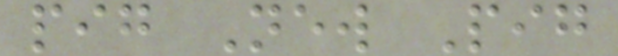pig New Pig
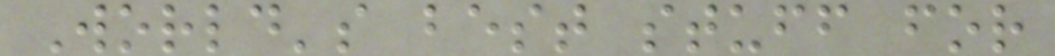World's best stuff for
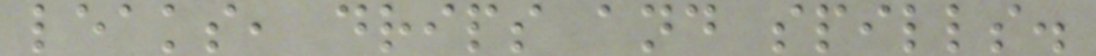leaks, drips and spills.
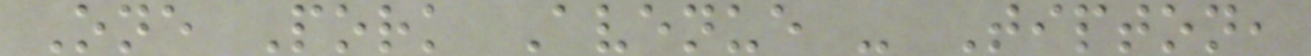One Pork Avenue - Tipton,
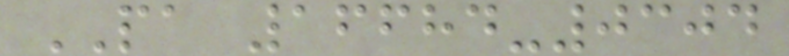PA 16684-0304
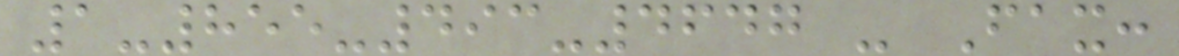1-855-493-4647 - Fax:
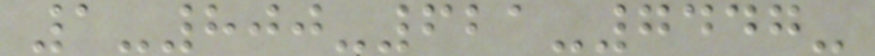1-800-621-7447-
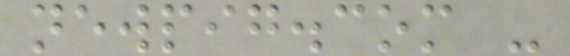newpig.com -
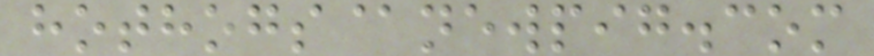hothogs@newpig.com
